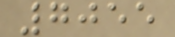7055
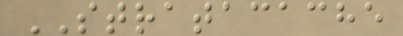STRATACACHE
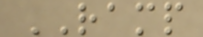RAMP
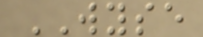WYSE
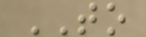TO
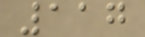117
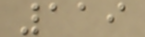119
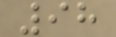98
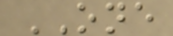ONE
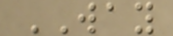WAY
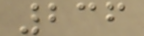236
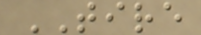TIRE
